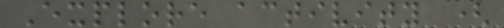Explore activity (
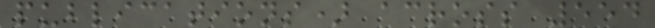publications) across 554
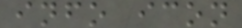info icon
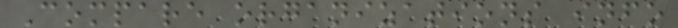Compare organizations info
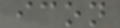icon
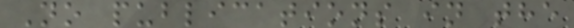No publications in the
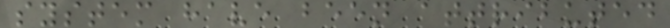system have been attributed
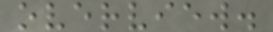overview.
